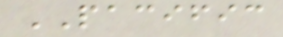PACIFIC
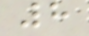8
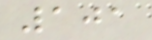101
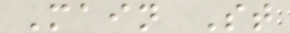Main St
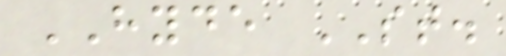HYDE ST.
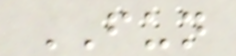FUN
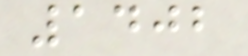1402
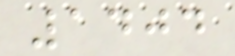1404
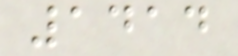1414
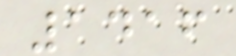1416
